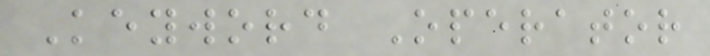Keyword Operator
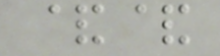&&
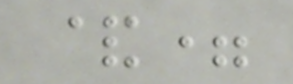&=
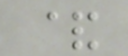&
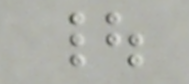|
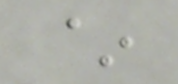~
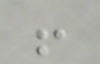!
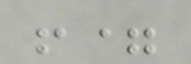!=
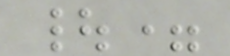|=
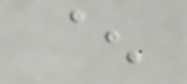^
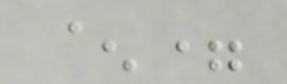^=
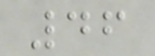46
